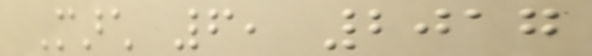March 6, 2017
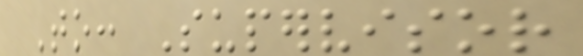To: Supervisor
